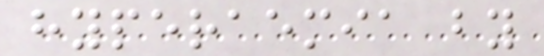hyperaemia by
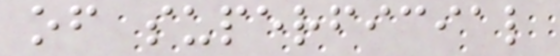of superficial
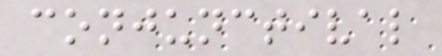conjunctival
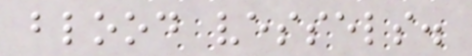blood vessels.
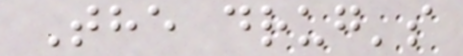The drug's
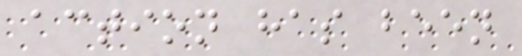action has been
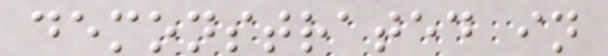demonstrated in
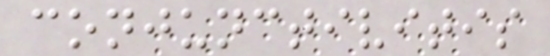conjunctivitis
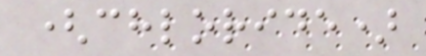(chloride)
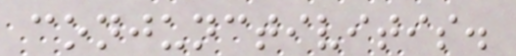conjunctivitis.
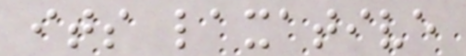its laxative
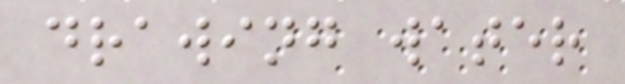drawing water
